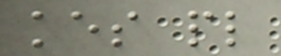kes pl
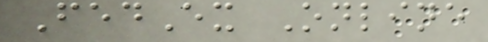FedEx Online
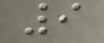9
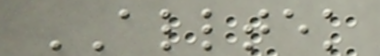ALLTEK
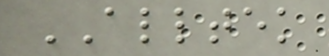ALLTEK
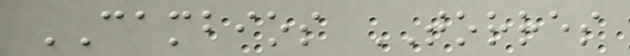CAMBIOS TORRES
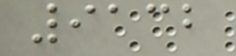9132
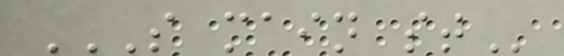S MAIN ST
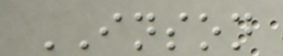INSON
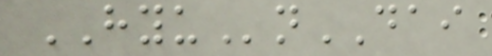HYUnDAI
